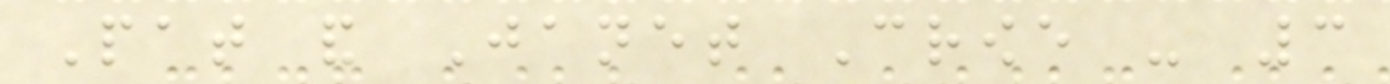Pat and Janet Crowe - 3
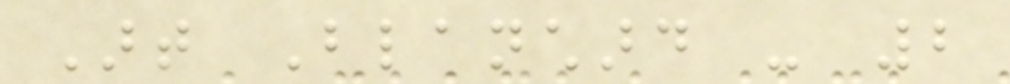Art Blanchard - 2
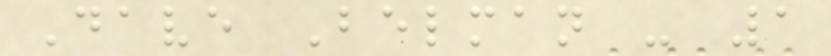Dave Belman - 1
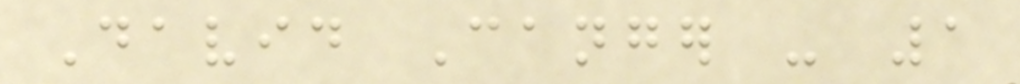David Canger - 1
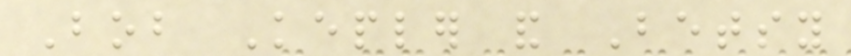Bob Kepler and Betsy
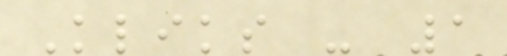Kliks - 1
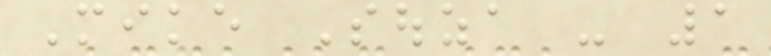Mike Souza - 1
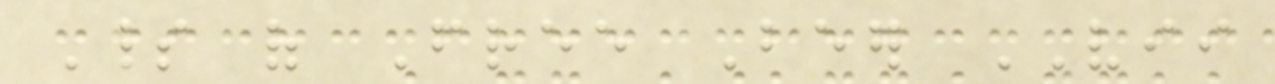Spirit of Free Beer VII
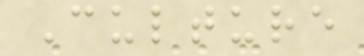Culture
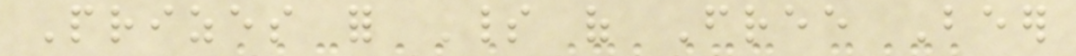Prizes for Spirit of Free Beer
